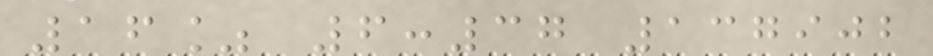16% 6:37 137902
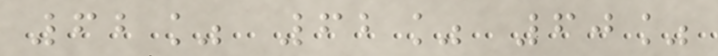62% 62% 60%
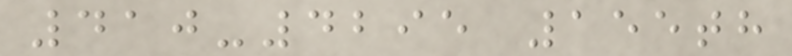410-4295 155th
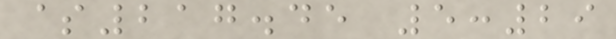$217.45 5:29
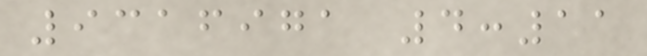9316971 4:11
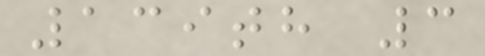139th 3
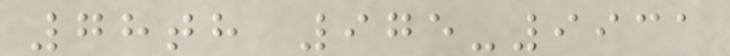78th 975-9931
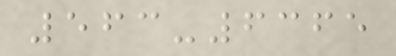563-6365
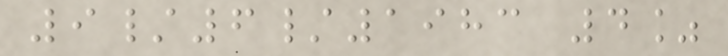9/6/1983 4%
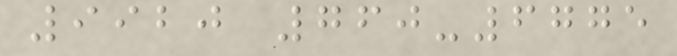9920 760-6775
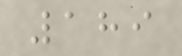189
